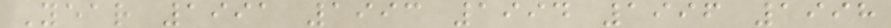Year 1991 1993 1994 1996 1998
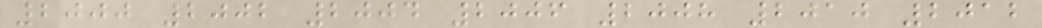2000 2002 2004 2006 2008 2010 2012
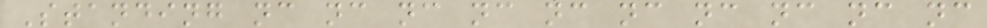Standing nc nc nc nc nc nc nc nc nc nc
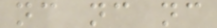nc nc nc
